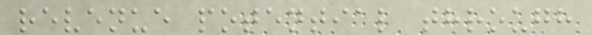revenue potential through
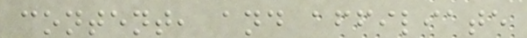content, and affiliate
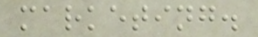marketing.
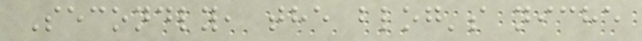Secondly, the blog's niche
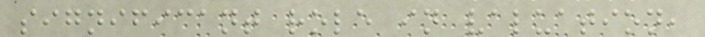significant role in valuation,
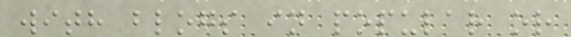with blogs in popular or
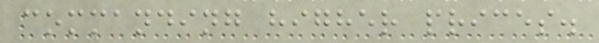commanding higher prices.
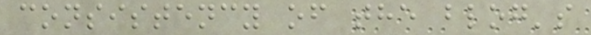consistency of the blog's
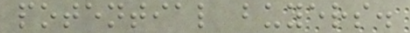potential buyers.
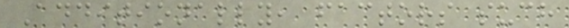Additionally, factors such
